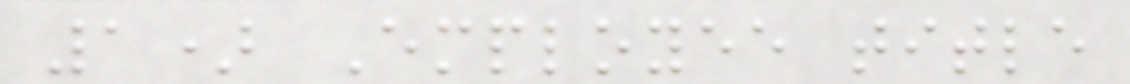1) Employee title
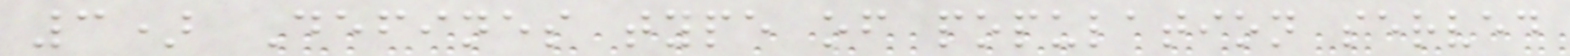3) Defines type of population served
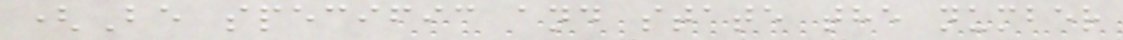(Be specific and state the number
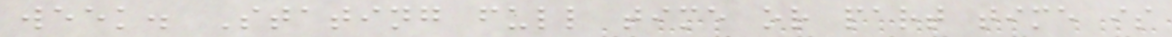week. Stating full time or part time is
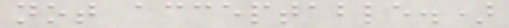not acceptable.)
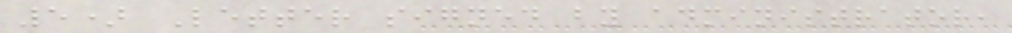5) Letter signed by administrator,
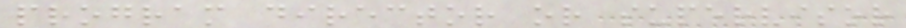program director or supervisor
